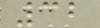32
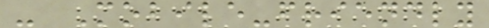- Mobile-friendly
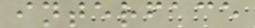interface
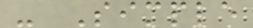- Simple
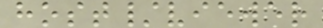host/viewer
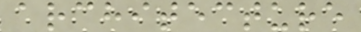architecture
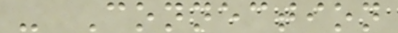- Connection
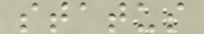status
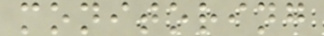monitoring
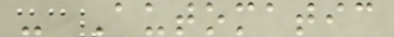- Automatic
